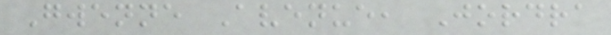Gwenne Avenue, Jordra
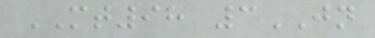MT98 3JN
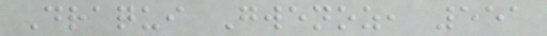Draqui Gwenoz, 551
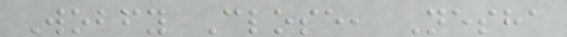Wobfy Close, Nesha
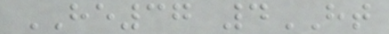HE37 4HT
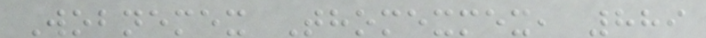Wobnemex Thomexmex, 889
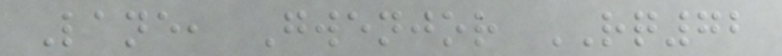Lane, Gwenjor RQ72
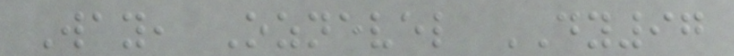Way, Oznevel DY97
